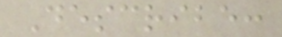Describe:
